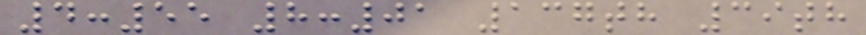4:55 8:01 137th 39th
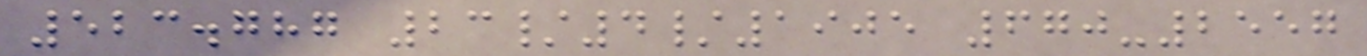523.787 23/4/1905 670-2557
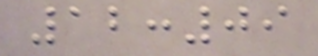12:09
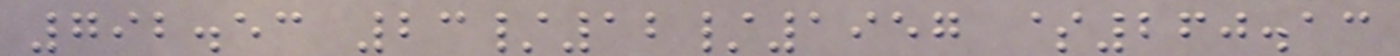792.53 23/12/1957 $260.13
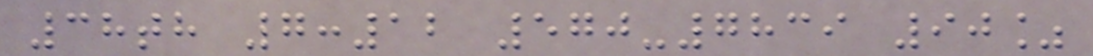38th 7:12 570-7839 90%
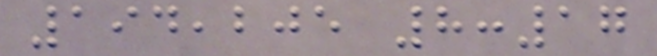194,205 8:17
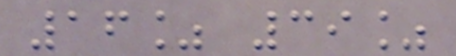16% 39%
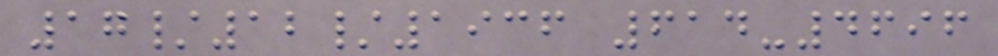17/12/1936 614-4696
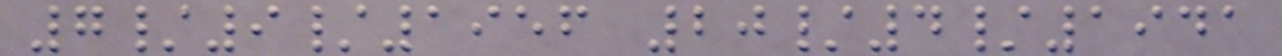7/9/1956 20/4/1941
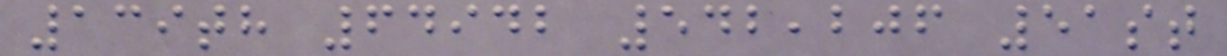139th 64942 542,206 51st
